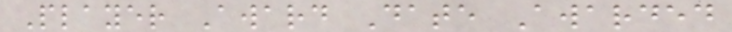Player Award Date Awarded
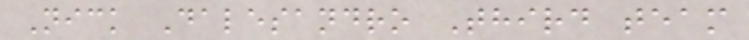Nick Dalesandro Third team
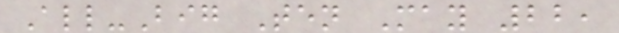All-Big Ten May 22,
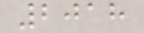2018
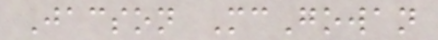Jacson McGowan
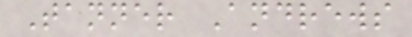Tanner Andrews
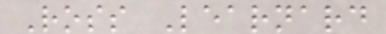Ross Learnard
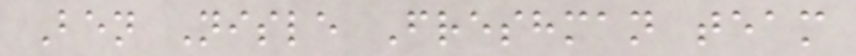Ben Nisle Freshman team
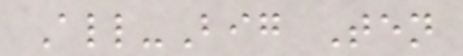All-Big Ten
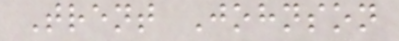Trent Johnson
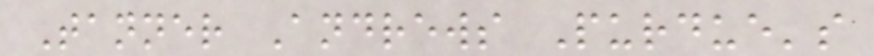Tanner Andrews Purdue's
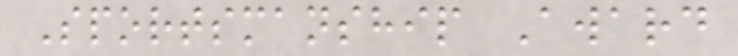Sportsmanship Award
